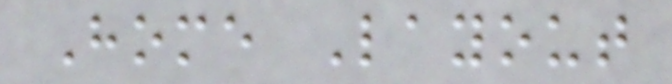Home Layout
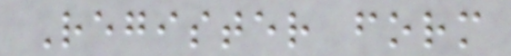Register form
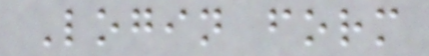Login form
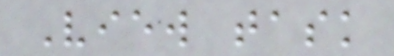View task
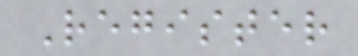Register
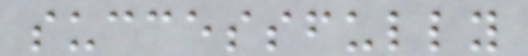successfully
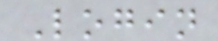Login
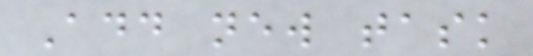Add new task
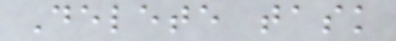Delete task
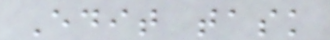Edit task
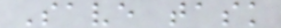Save task
